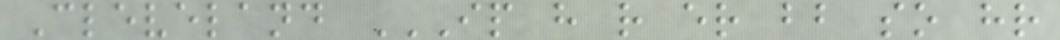Cleveland IP H R ER BB SO HR
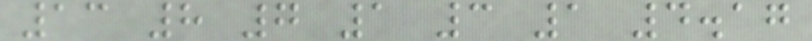13 8 7 1 3 1 4.17
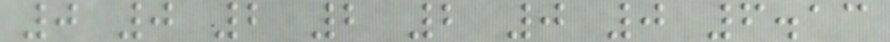0 0 2 2 2 0 0 6.13
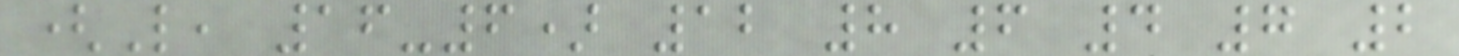(L, 16-6) 12 8 6 4 7 2
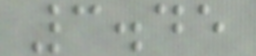3.45
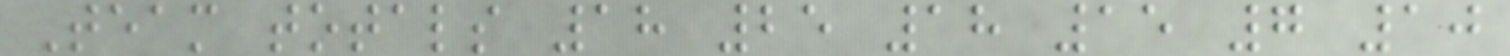Team totals 18 25 18 15 7 10
